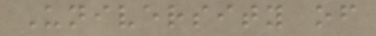University of
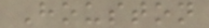Houston
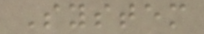System
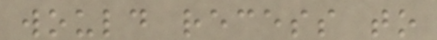would recess to
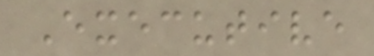Executive
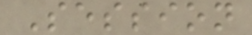Session
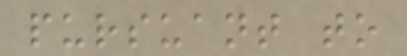pursuant to
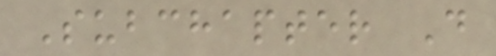Subchapter D
